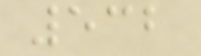532
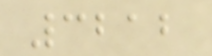3212
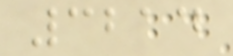3214
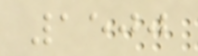1500
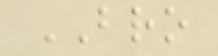BRO
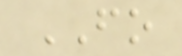FO
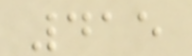415
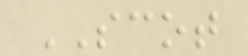SCOT
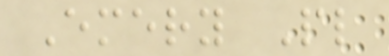Emery Pl
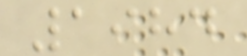1984
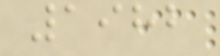1982
